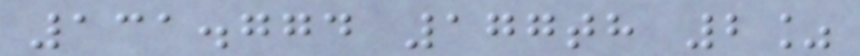131.774 177th 2%
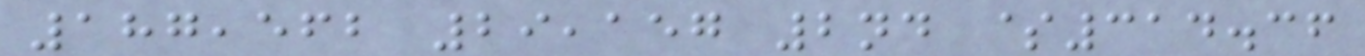187,562 29,157 2nd $314.36
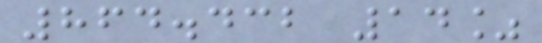864.432 14%
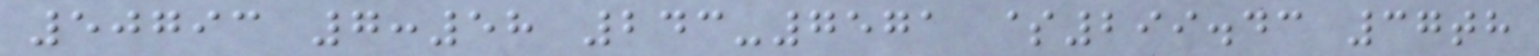50793 7:58 243-7571 $299.43 37th
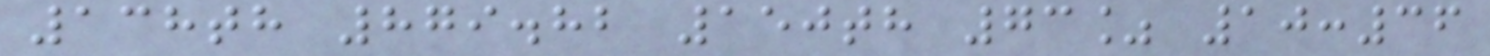138th 879.82 150th 73% 10:36
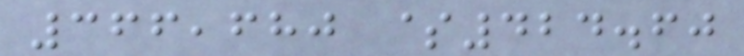366,680 $424.60
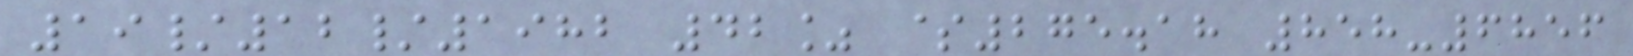19/12/1982 42% $275.18 858-6856
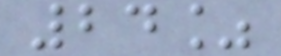24%
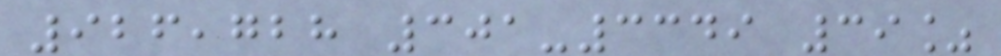926,728 301-3349 39%
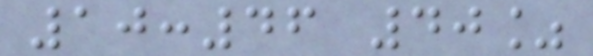10:46 40%
